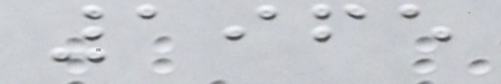1965
